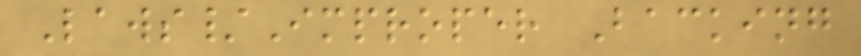Laws/Improper Backing
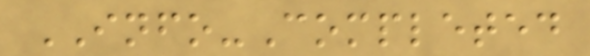INFO-Completed
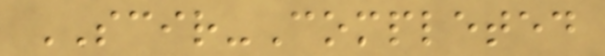SCIR-Completed
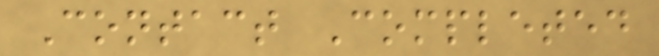Contact Completed
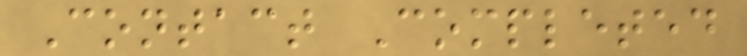Contact Completed
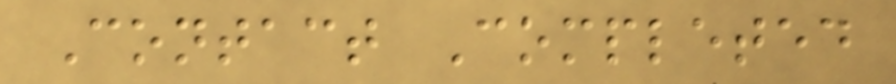Contact Completed
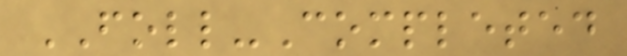FOLL-Completed
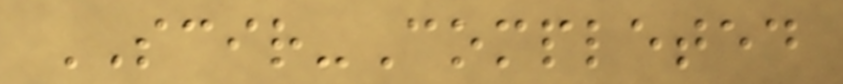SCIR-Completed
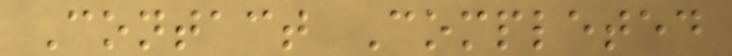Contact Completed
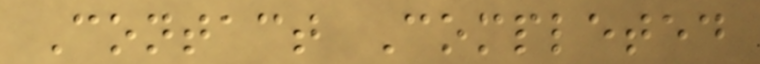Contact Completed
